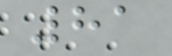81
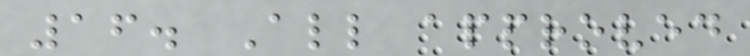16. All approved
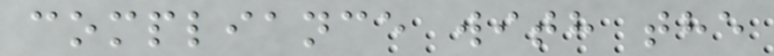compliance with the
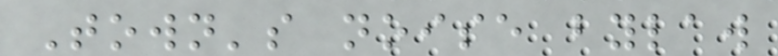Town's noise bylaw
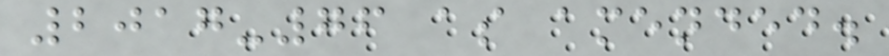2017-76 as amended.
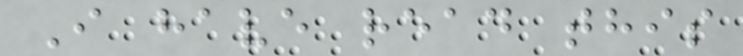I have read this
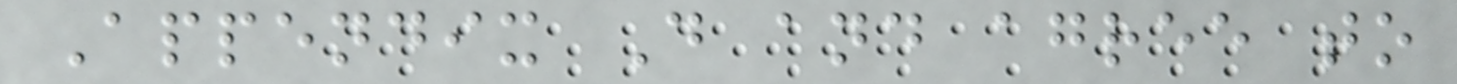Appendix D and agree to
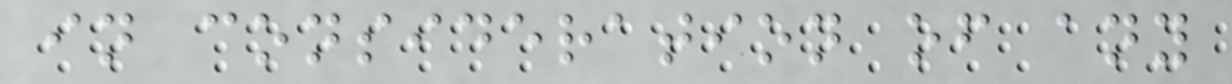in consideration of any
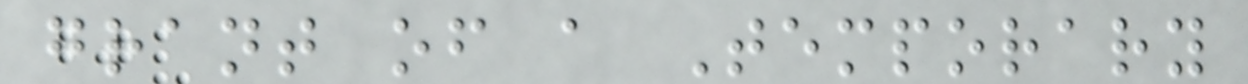grant of a Temporary
